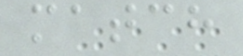match
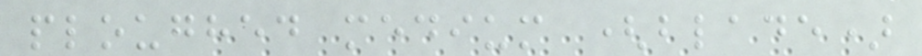ploughed medium (blade)
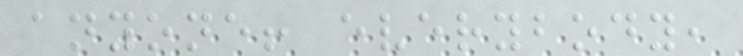anyone! everybody,
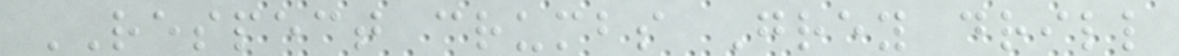RESPECT crumbs Grey drill
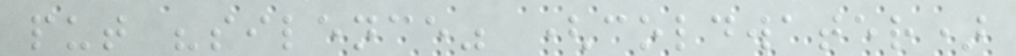put "silence" (coldwater)
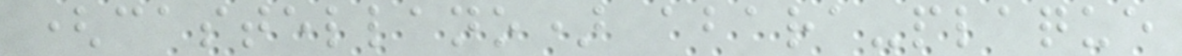(castellano) abara-plaque
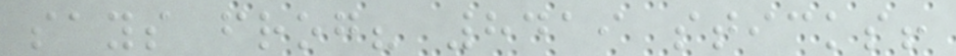says frog? 8419 sticks!
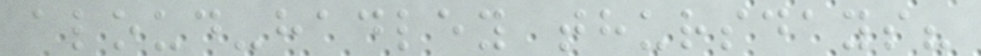aloud-hadley thursdays?
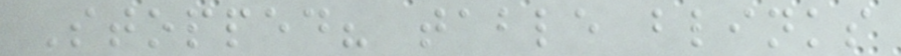Stopped? table blinks
